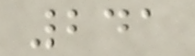241
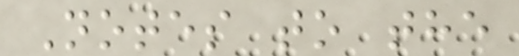Notes to the
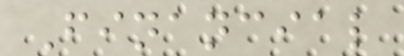Financial
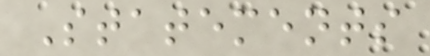Statements
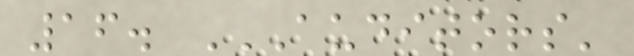16. AUDITORS'
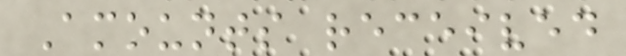Amounts received
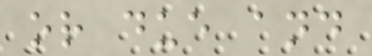or due and
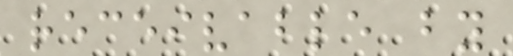receivable by
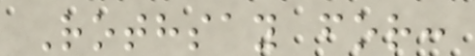Rothsay for:
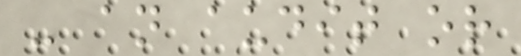- an audit or
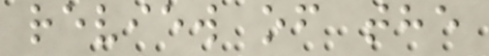review of the
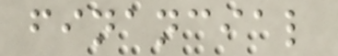financial
